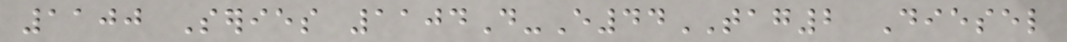1100 Series 1104D-E44TAG2 Diesel
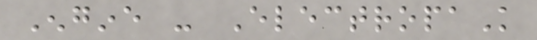Engine - ElectropaK
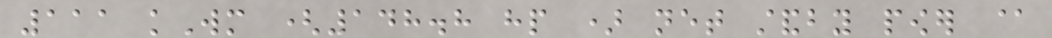111 kWm (148.8 hp ) net standby power @
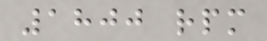1800 rpm
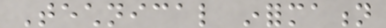Technical information
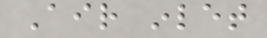Air inlet
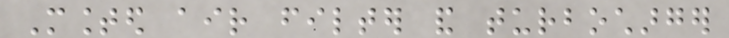Mounted air filter and turbocharger
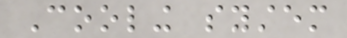Cooling system
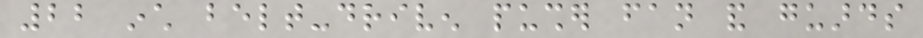22 inch belt-driven pusher fan and guards
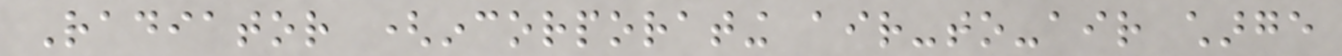Radiator (incorporating air-to-air charge
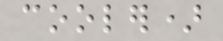cooler)
